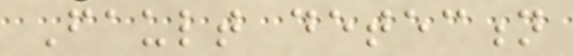Fault detection
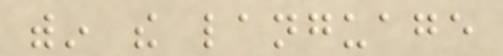within the language
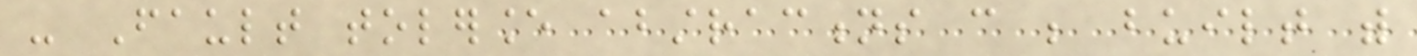- Fault tolerance abstractions can be built with
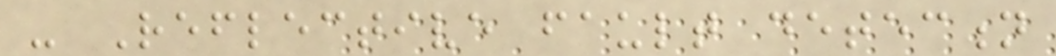- Reflective fault detection
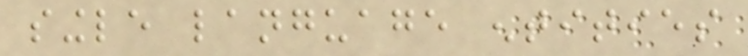single language entities
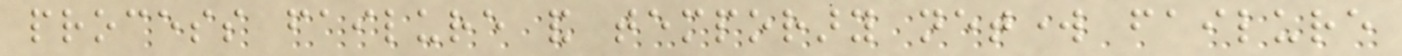process failure and temporary network failure
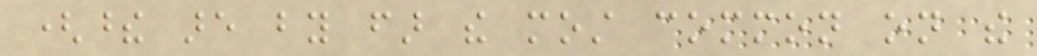(these are by far the most common on the
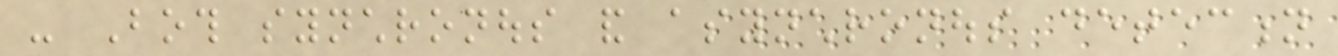- Both synchronous and asynchronous detection
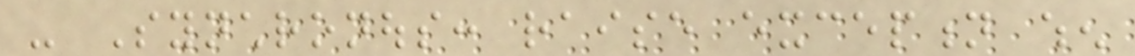- Synchronous: raise exception when
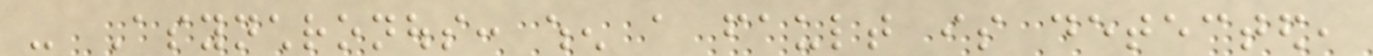- Asynchronous: when a fault is detected,
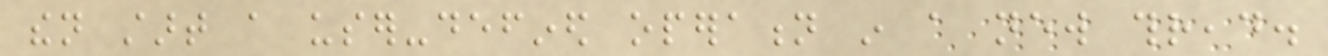then start a user-defined operation in a new thread.
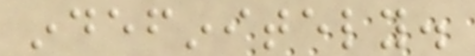indefinitely.
